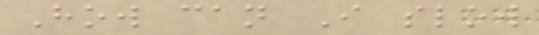How can I slow
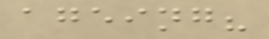ageing?
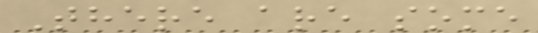There are some
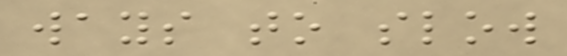ways to slow
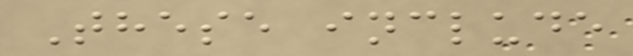These include
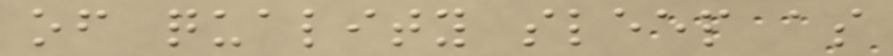of quality sleep as
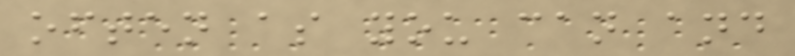often as you can and
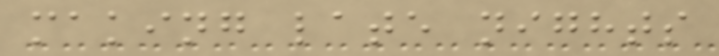making late nights
